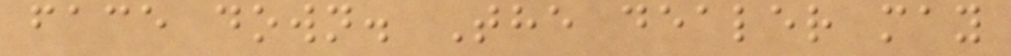face down. The dealer may
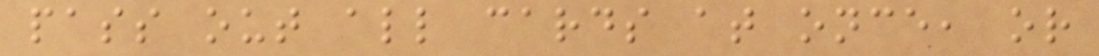pass out all cards at once, or
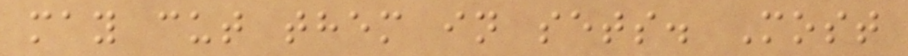may cut them in sets. Most
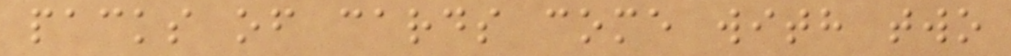packs of cards come with two
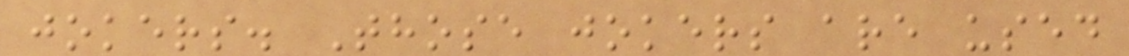jokers. Those jokers are used
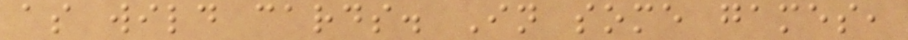as wild cards. In some games,
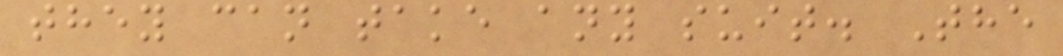they can take any suit. The
